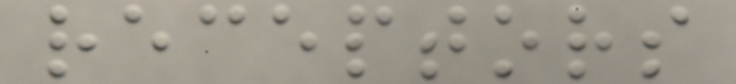receptors
